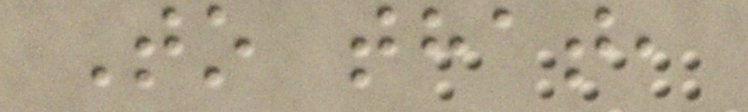To that,
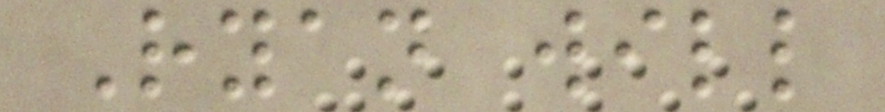Ryan will
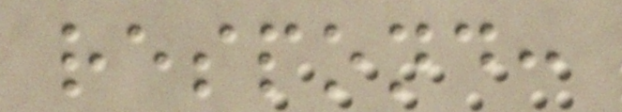respond:
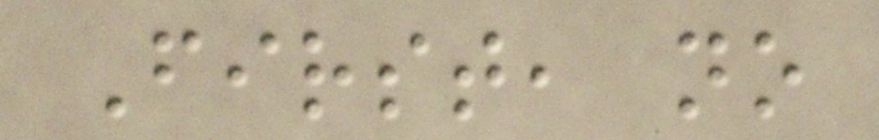First, no
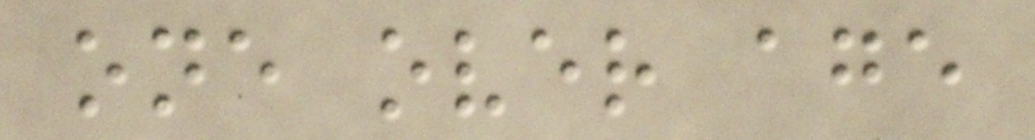one over age
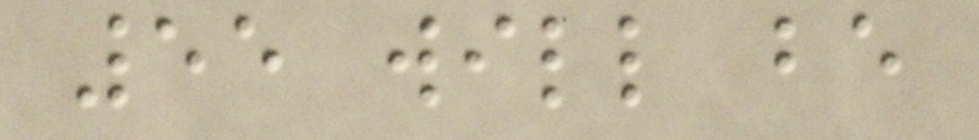55 will be
